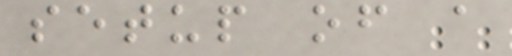setup of a
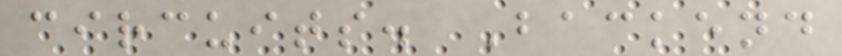circuits. Backend
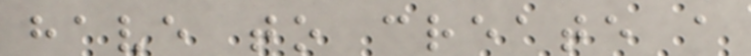have to create a
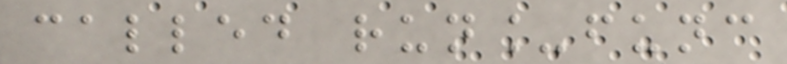called run_func
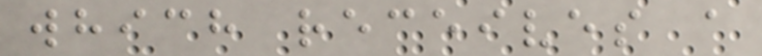which receives a
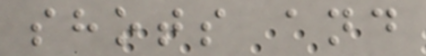shots and
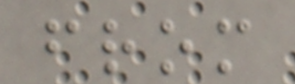from
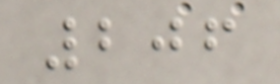206
